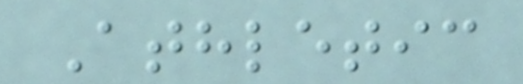Athletic
